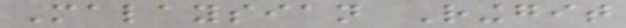Malaysian Ringgit
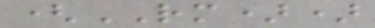(RM))
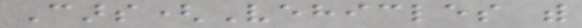Cars(Vehicles with
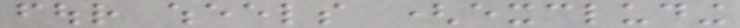four wheels (excluding
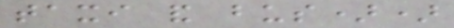taxi and bus))
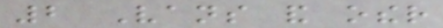2 Vans and other
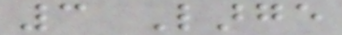3 Large
